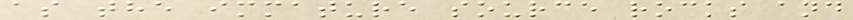as the immature source rocks and
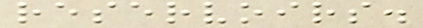reservoirs.
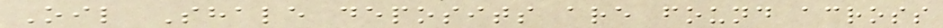Oil Shale deposits are found across
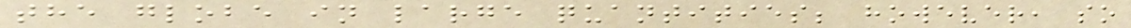the globe in large quantities; however, so
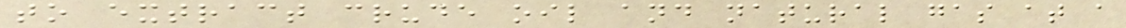to extract crude oil and natural gas at a
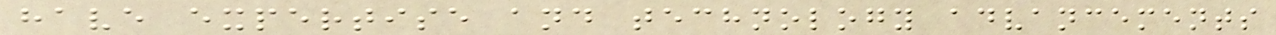have expertise and technology advancements
